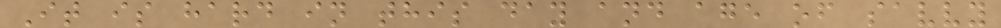It is hard in this day and age of savvy
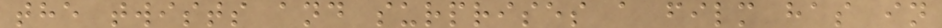the twists and surprises a film has in
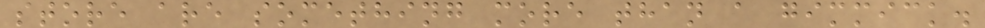store are something more than a gimmick.
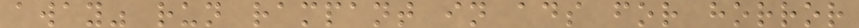away" run rampant in ads for horror
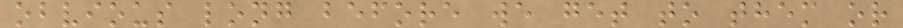obvious long before we get to them or
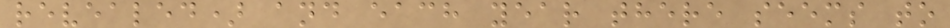revealed) and each year there seems to
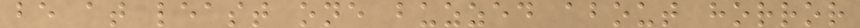be at least one buzzed about horror
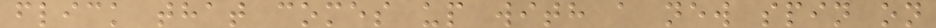flick that comes up with a new spin on
